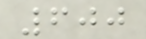600
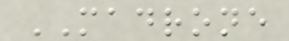MADRONE
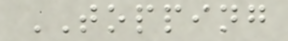TOPPING
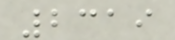2319
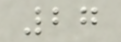27
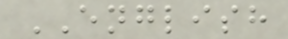ENGLISH
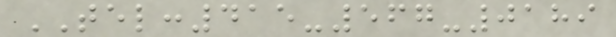TEL:415-567-0189
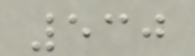530
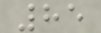85
